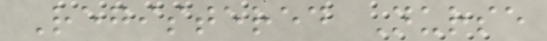Registered Nurse
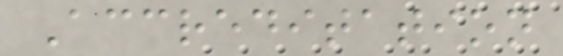Accreditation
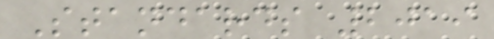Standards 2019
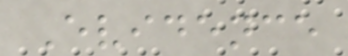Evidence
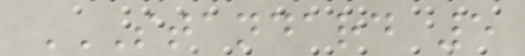STANDARD 5
